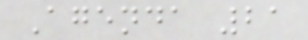Agenda 21
